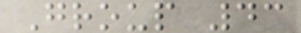Group 43
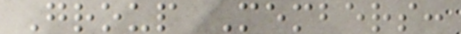Group Members:
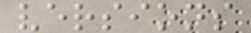versions
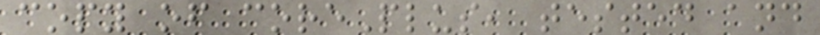copy of corePlus, tested and
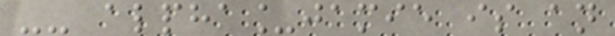-- alpha_jamie is an
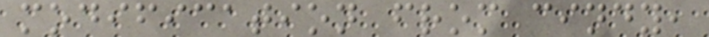modification from cindy,
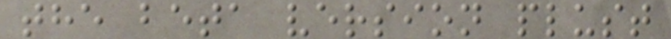the beta version plust
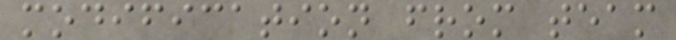modification from team
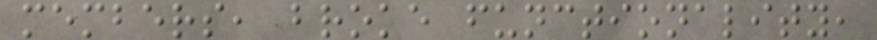members, broke functionality,
